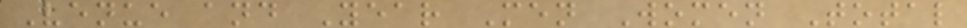Venue and Year Men Women Total
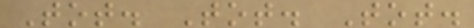Tot. Tot. Tot.
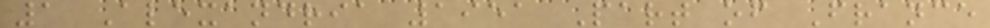1 Alexandria 1951 Part of France
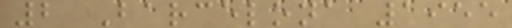2 Barcelona 1955
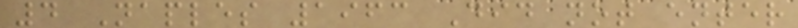4 Naples 1963 Did not enter
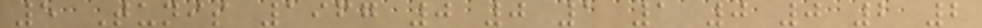5 Tunis 1967 0 0 1 1 0 0 2 2
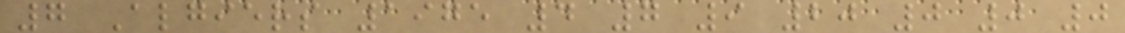7 Algiers 1975 4 7 9 20 0 0 0
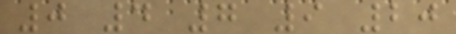0 4 7 9 20
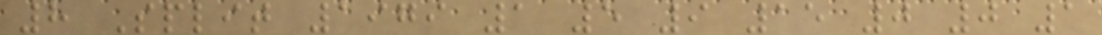8 Split 1979 1 5 9 15 0 0 1
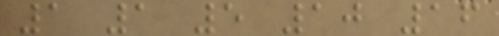1 1 5 10 16
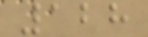128
